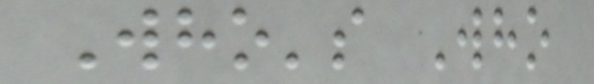Who's Who
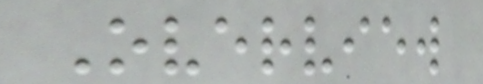Overview
